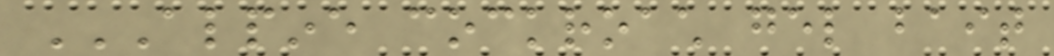ALPINE COCKROACH GEL BAIT
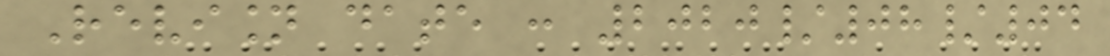Revision date : 2020/08/04
